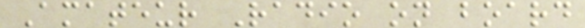Amateur Radio on board
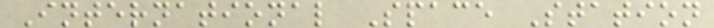International Space Station
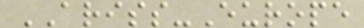ARISS-Europe
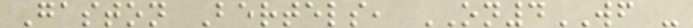Gaston Bertels, ON4WF -
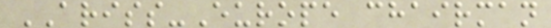ARISS-Europe chairman
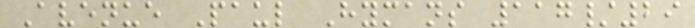Avenue Paul Hymans 117/29
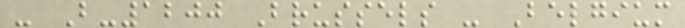- B-1200 Brussels - Belgium
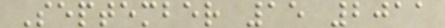September 15 2011
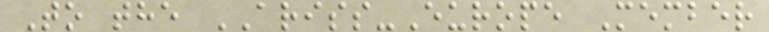To the ARISS-Europe Member
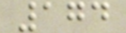174
